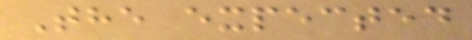The expected
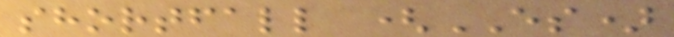shortfall (ES)
